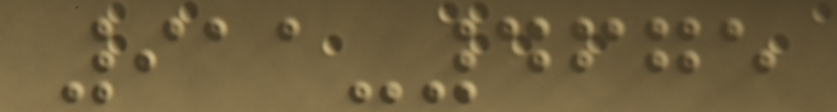911-4675
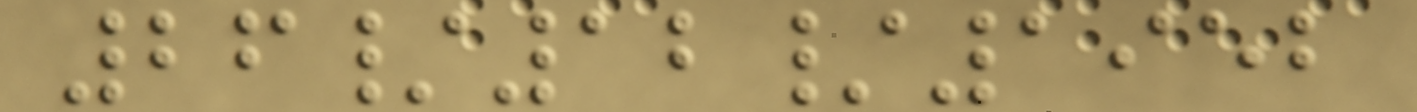26/12/1952
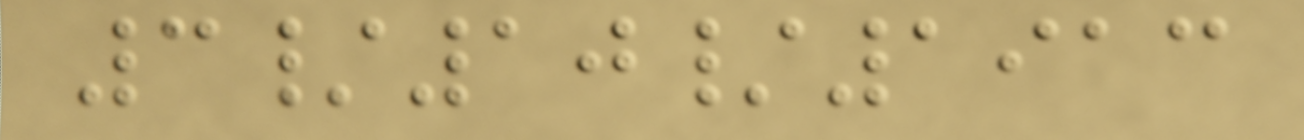3/10/1913
